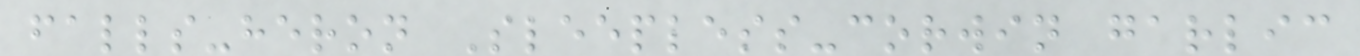falls-heron Sleepless-corwin garlic
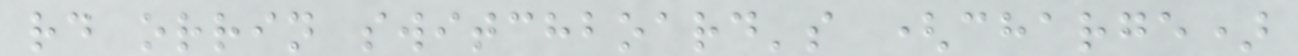rd orrin switchboard's (charge)
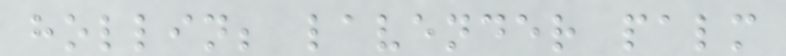hollin; lavender palm
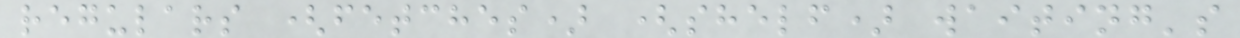regulars (fetches) (shelf) waiting's
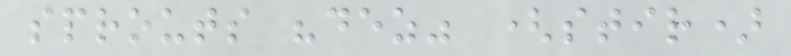sprouts "dez" (stir)
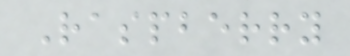Raspberry
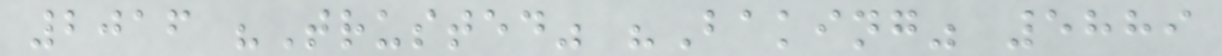2016 "Trusted" "Baking" 5889
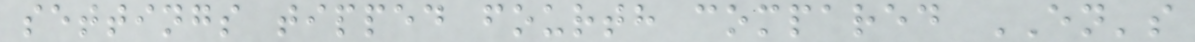settings tipped fourth compared EN's
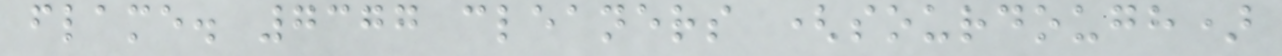flame. 7377 cleaners (sourdough)
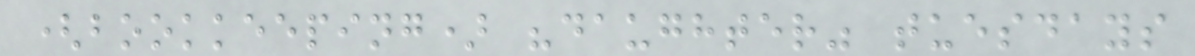(bookkeeping) "daughter" tuesdays
